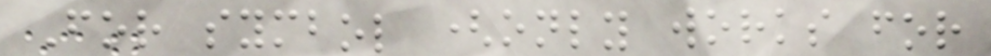For symbol (only works for
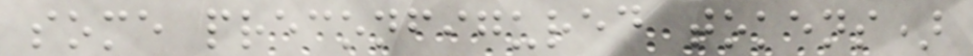some preconfigured tokens)
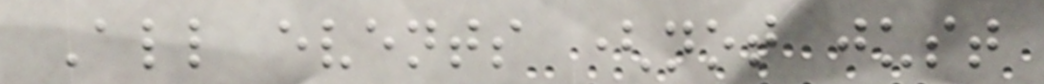All events (not just
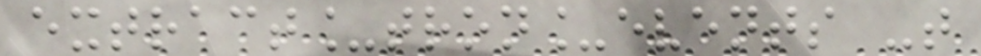extract_tron_events -t
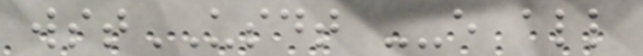wstUSDT --e all
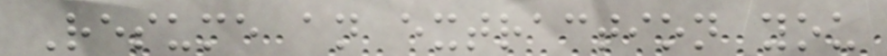Resume an extraction you
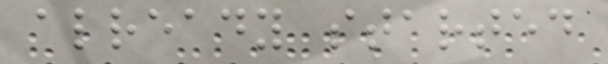already started
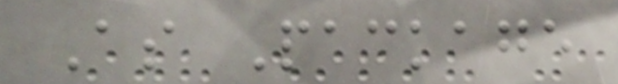As Package
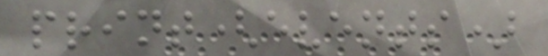print(events)
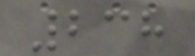238
